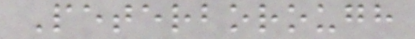Peterborough
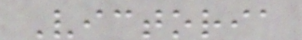Victoria
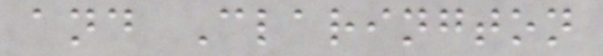and Clarington
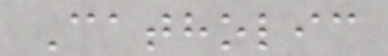Catholic
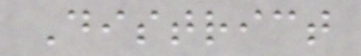District
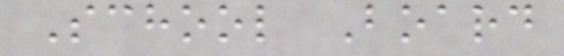School Board
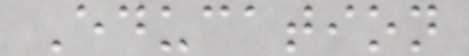Education
